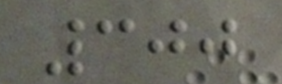300
